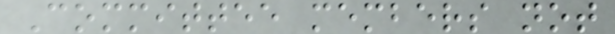Committee members not
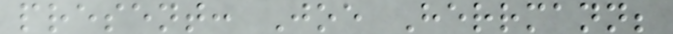present: Joe Herrmann;
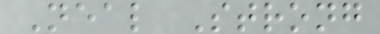Neal Strong
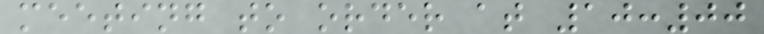meeting to order at 10:00
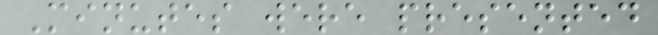Minutes were presented
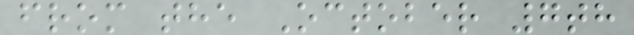from the October 7th
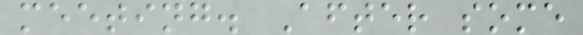meeting. After some
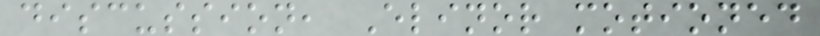discussion, Elinor motioned
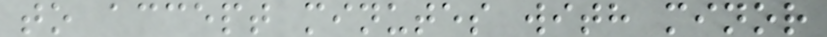to accept minutes with minor
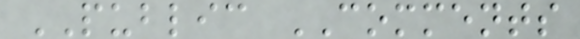PUBLIC COMMENTS
